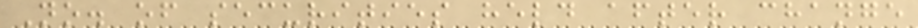No. of securities held after change
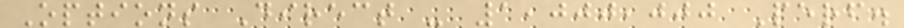Options Direct - 1,000,000 Perf.
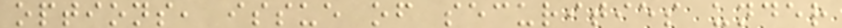options, issue of securities under
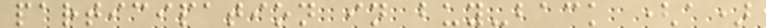participation in buy-back (a)
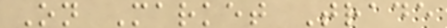On Market Trade
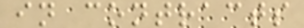in contracts
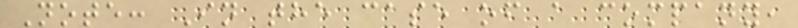Note: In the case of a company,
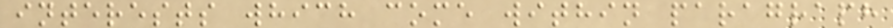interests which come within paragraph
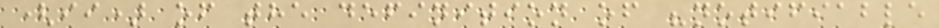(ii) of the definition of "notifiable
